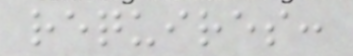requires:
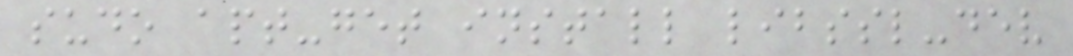sudo apt-get install libssl-dev
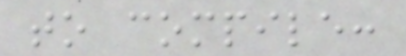to compile:
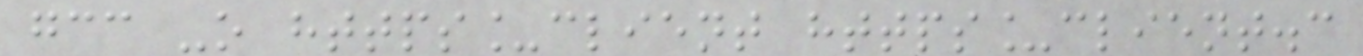gcc -o https_client https_client.c
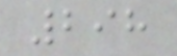298
